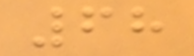68
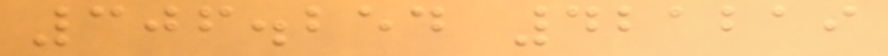306.254 421219
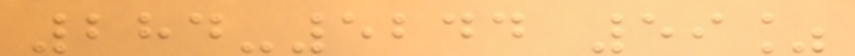284-5244 59%
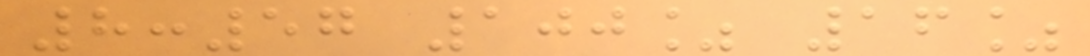8:57 100% 16%
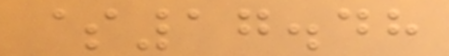$17.48
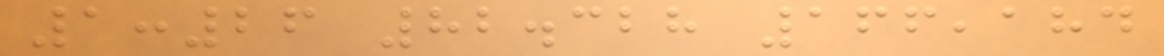1:26 82.328 166,184
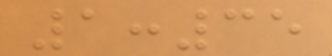1:35
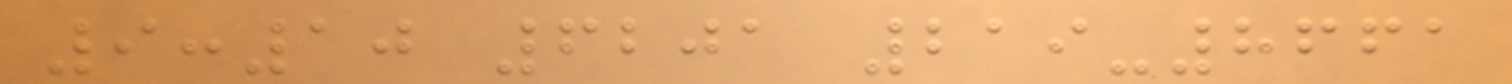9:10 6201 219-8661
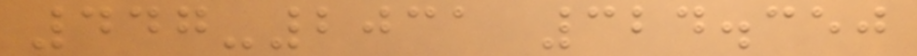447-2031 324.350
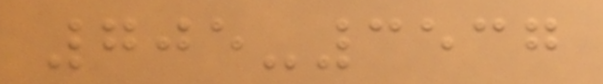705-3537
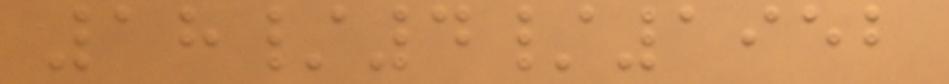18/4/1952
